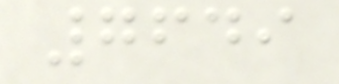7649
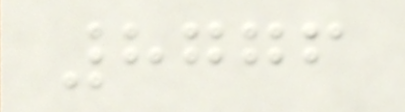8776
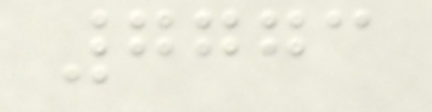7773
